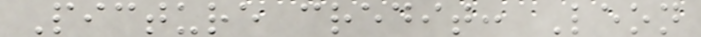Picture credit: Leon
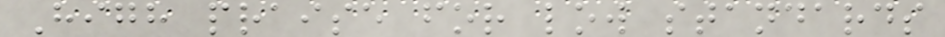High praise for low standards
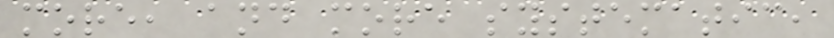more, and more systematic,
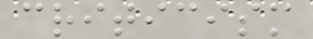criticism
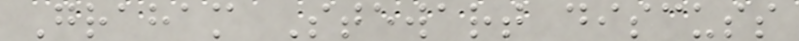Graham Stewart discuss
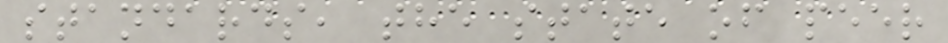standards, the state of peer
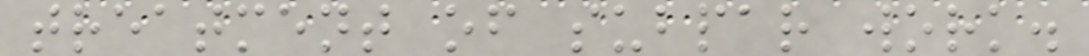treatment of subpar work.
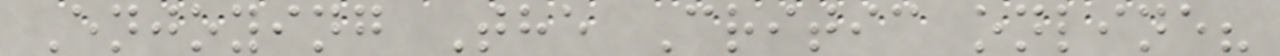Enjoying The Critic online?
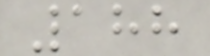188
